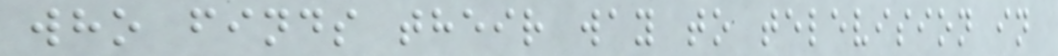who finds their way to television in
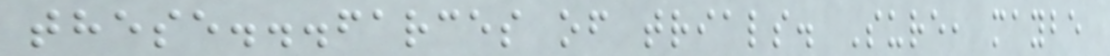these...farces of trials. Sure, maybe
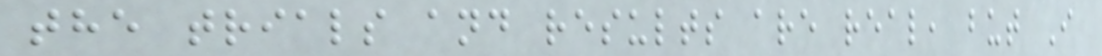the trials and results are real, but I
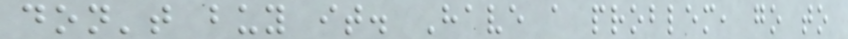don't buy it. Have a problem, go to
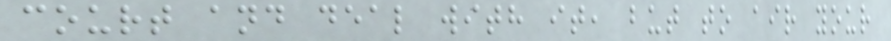court and deal with it, but to air your
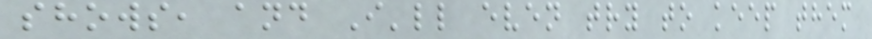shows, and I'll even try to keep them
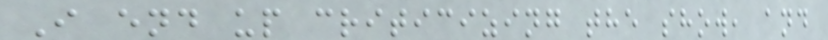I end up criticizing the show, and
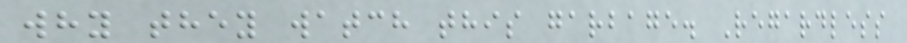why they watch this garbage. Regardless
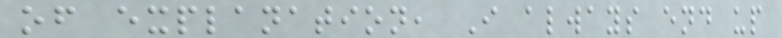of explanation, I always end up
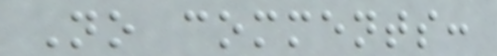No comments:
